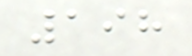198
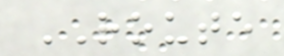ROUTE
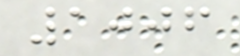1006
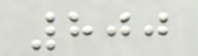800
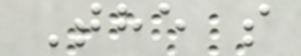The s
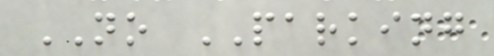NO PARKING
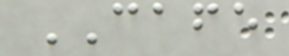CAFE
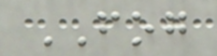FOG
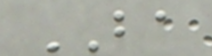BA
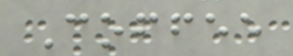Coffee
